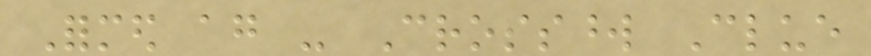Formed again - Crossword Clue
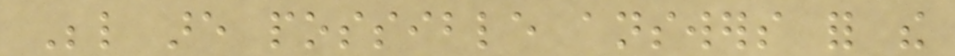Below are possible answers for the
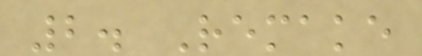2. Remake
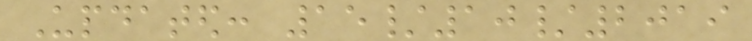Updated: 15/10/2019
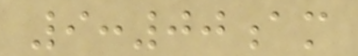9:00am
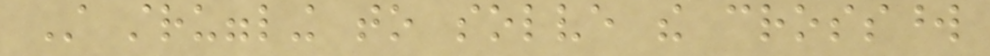Still struggling to solve the crossword
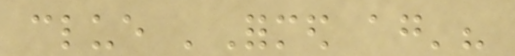clue 'Formed again'?
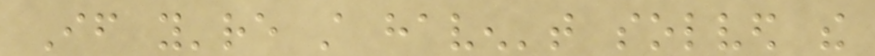If you're still haven't solved the
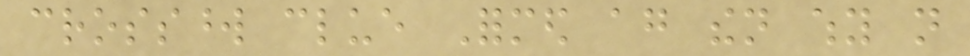crossword clue Formed again then why not
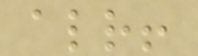already!
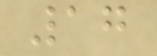17
